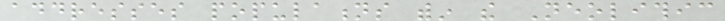addresses populations within the Neolithic
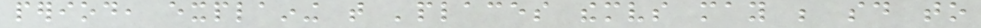period, explaining that 'places themselves may be said to
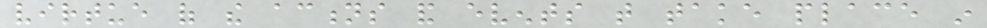virtue of the actions and events that take place in
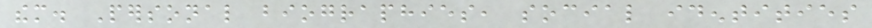them. Personal biographies, social identities
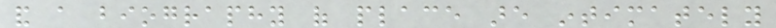and a biography of place are intimately
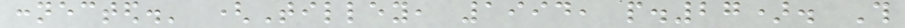connected.' (Tilley, 1994, p.27). This
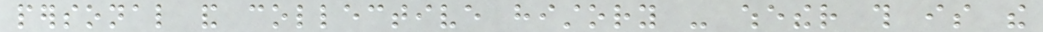personal and collective history - whether this is the
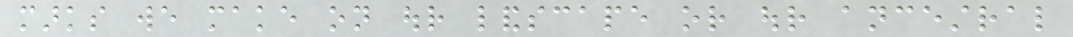marks we make on our landscape or our ancestral
